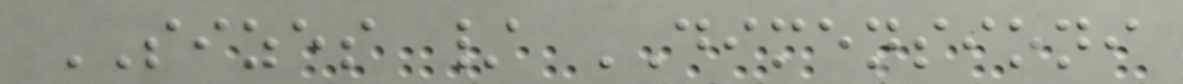SIZES / DIMENSIONI
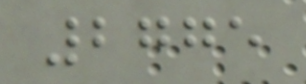2775
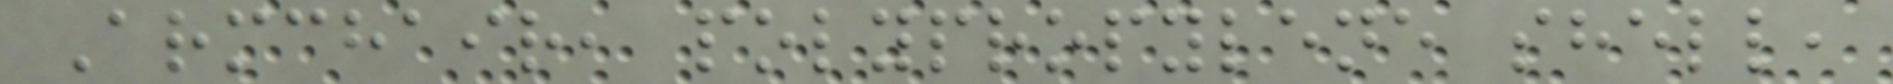Armchair, polypropylene shell,
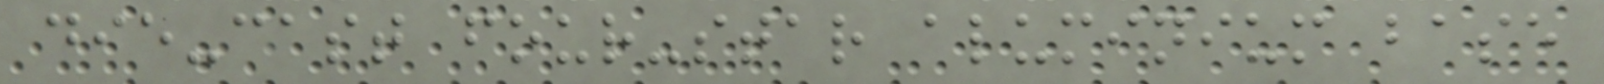die-cast four-star aluminium base
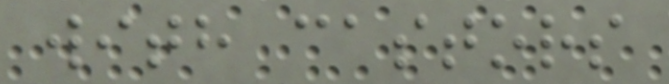with castors
